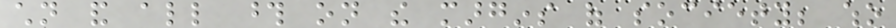children and all those on the margins of society; who
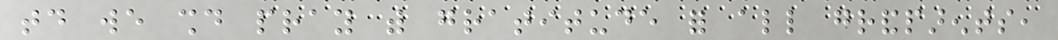today we should pray with gratitude for all grandparents,
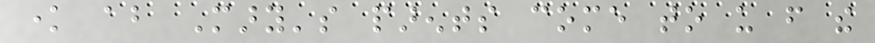know about Mary's parents come to us from the
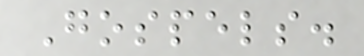Gospels.
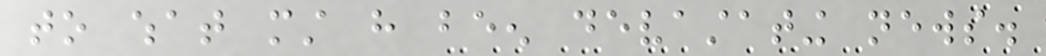to what must have been devastating news.
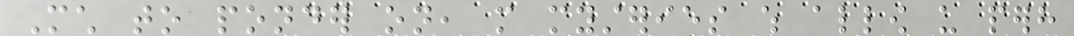Much to ponder on, more mysteries which allow us perhaps
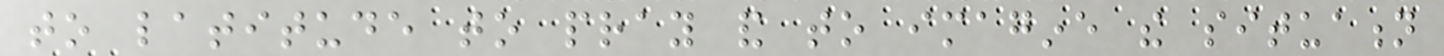to latitude to pray and to imagine the situation
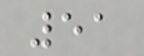51
